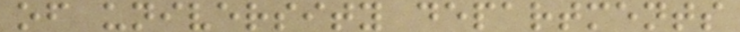of university departments
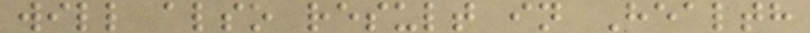will also result in Health
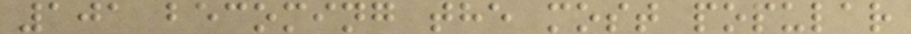101 becoming the most popular
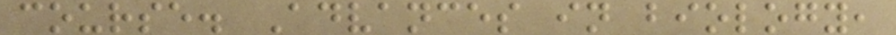course. Advances in biology,
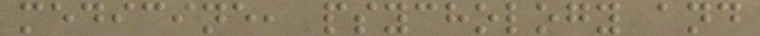medicine, psychology and
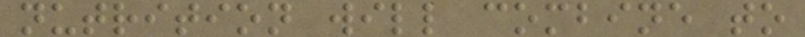nutrition will combine to
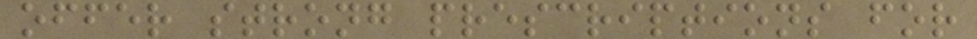offer strong prescriptions for
